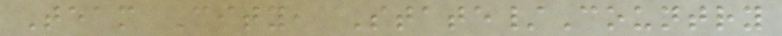Team City, State/Country
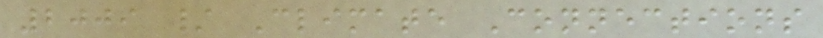2009 / Climate Connections
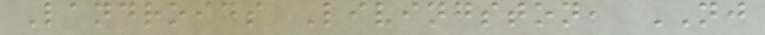Landroids Livingston, NJ
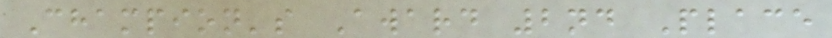Champion's Award 2nd Place
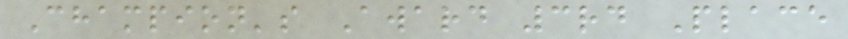Champion's Award 3rd Place
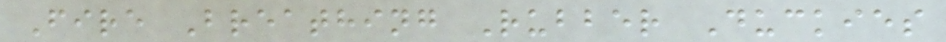Fire Breathing Rubber Duckies
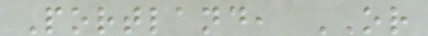Portland, OR
